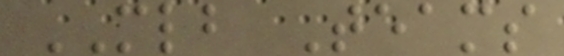MLB Teams
